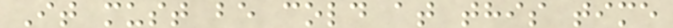It must be cold at this time
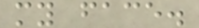my face.
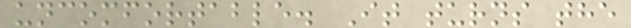uncomfortable. It turns the
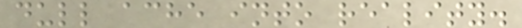dull ache into reality.
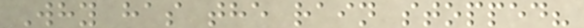Why has the rain stopped?
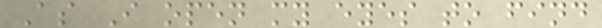As I open my eyes to find
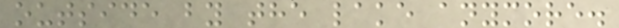outside by the lake anymore.
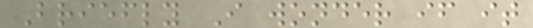Briefly I wonder if it
